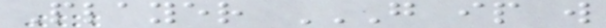Player G IP W
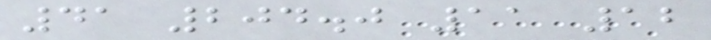41 204.0 11 12
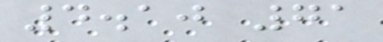4.10 71
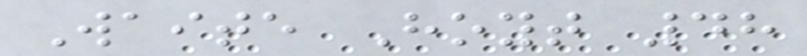Waite Hoyt 48
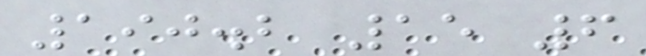190.2 15 6
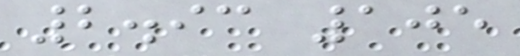2.93 105
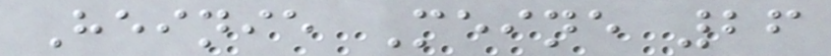Heinie Meine 26
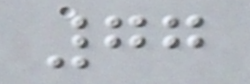77
